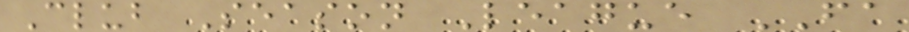Club Season League FA
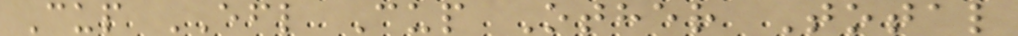Cup EFL Cup Other Total
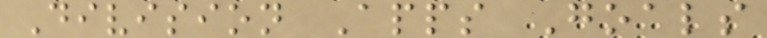Division Apps Goals
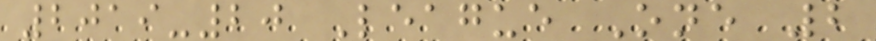2019-20 League One 2
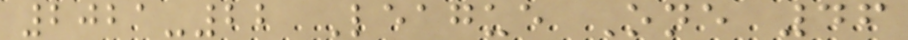2021-22 League One 46
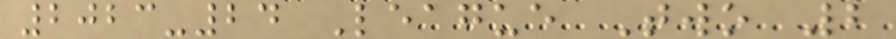2023-24 League Two 2
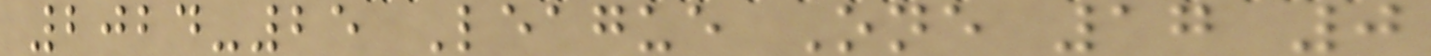2024-25 League One 17 0
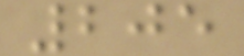205
